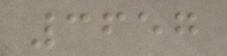3657
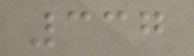337
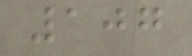107
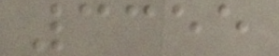3355
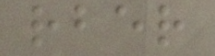rber
